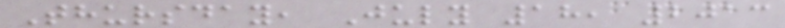Thursday, July 18, 2013
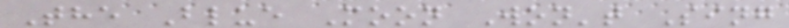The Blue Moon Won't Sing
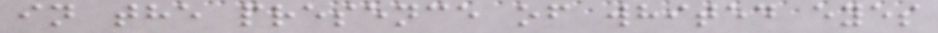in the presence of whited eyes
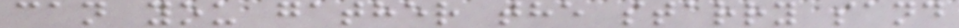can you gather the starry sand
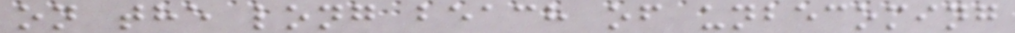on the long beach of unbecoming
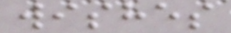wishes
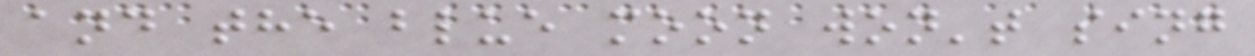and the blue moon won't sing
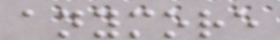anymore
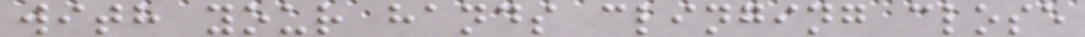with your hands clinging close
